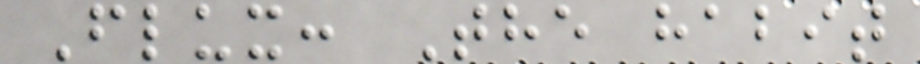Flux: The habit
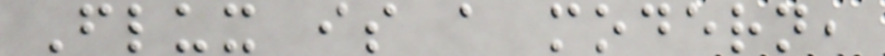Flux is a modern,
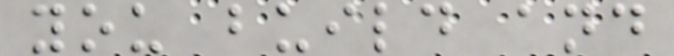you build and
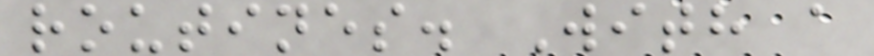routines. With a
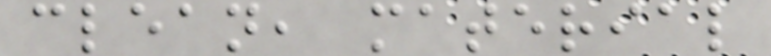clean, material
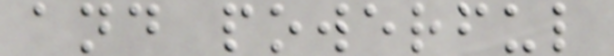and powerful
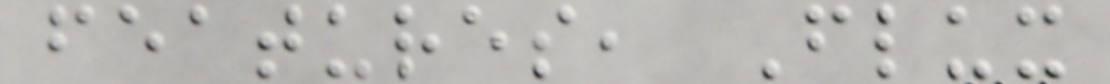features, Flux
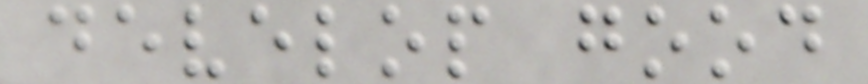develop good
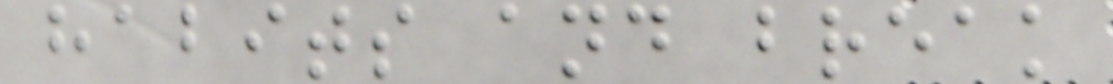habits and break
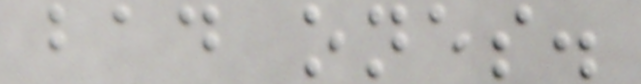bad ones.
